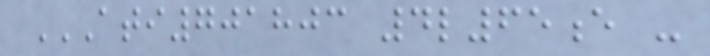ATI701803 4L65E -
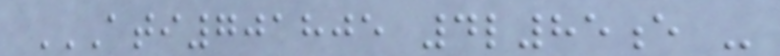ATI701805 4L85E -
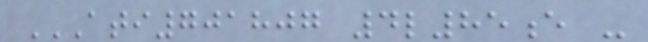ATI701807 4L85E -
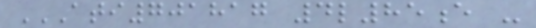ATI701817 4L85E -
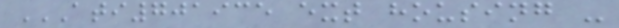ATI701935 EXT HOUSING -
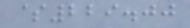$229.00
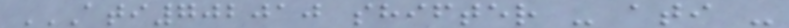ATI702010 SHIFTER - ATI -
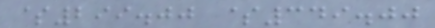$299.00 $349.00
